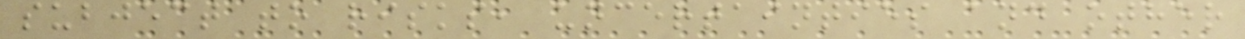subject to risks, uncertainties and other
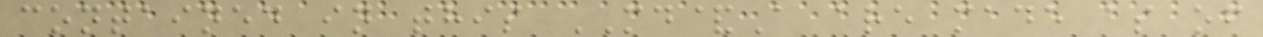contained in this MD&A are made as of
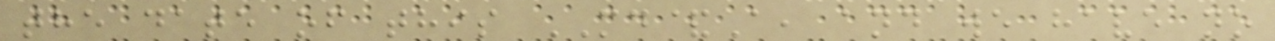the date of this MD&A, and we have no
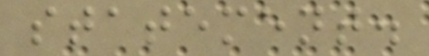statement.
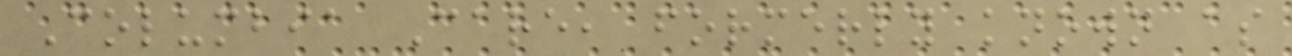Columbia Care, formerly known as
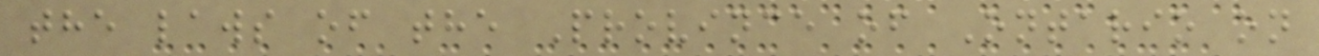the laws of the Province of Ontario on
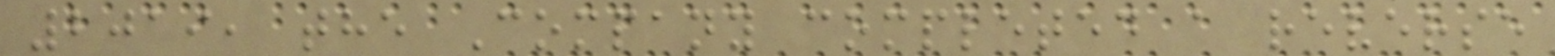2019, the Company completed a reverse
